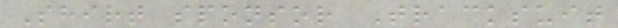Shirt sponsor Tracksuit
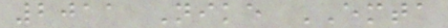2011 Nike EMTA
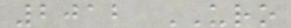2012 URO
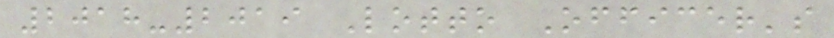2018-2019 Lotto Officer's
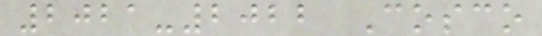2021-2022 Cosco
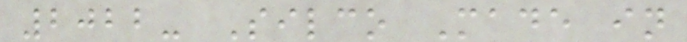2022- Silco Made in
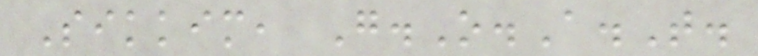Sikkim, G.O.A.T.
